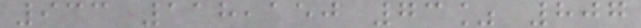933 118,150 73% 807
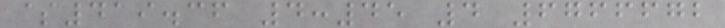$419.36 4:45 4 6766672
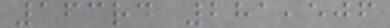163rd 281,506
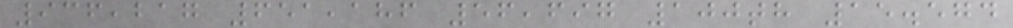936,217 651,186 56,697 100th 15.574
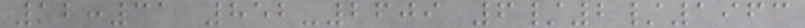12:31 852-2609 6/2/1963
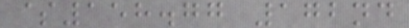$158.77 172nd
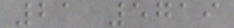21 5719
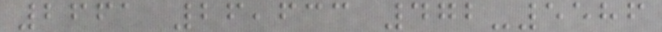2661 26,633 472-5586
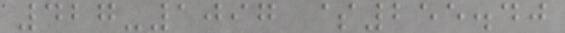427-1097 $255.40
